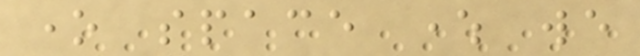one space where we
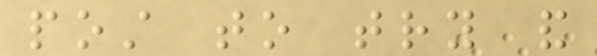post to try and
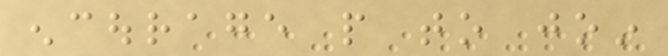encourage people to join
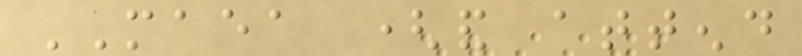MAEA (and attend
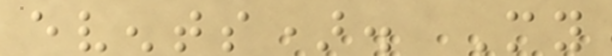events). My
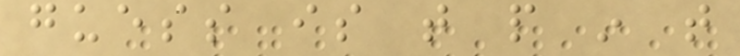guess is that people in that
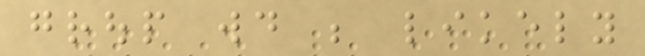group would be likely
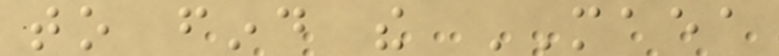to find the MAEA
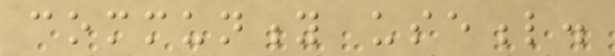community useful.
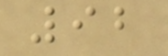92
